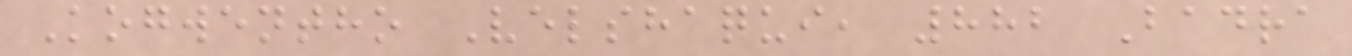Kogwentho Velshaqui, 882 Badra
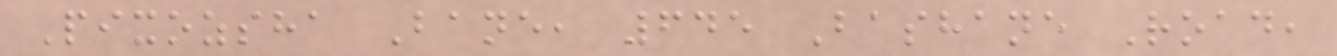Pixozsha Bane, 645 Bashane Road,
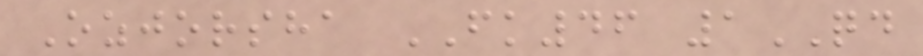Ozjorsha FK46 1QD
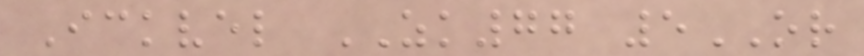Ickvel ZK77 5OR
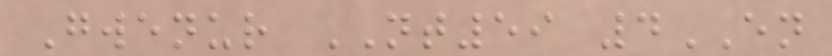Gwenur NT59 4EN
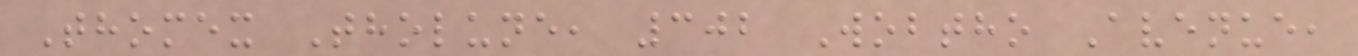Thomex Tholune, 302 Wobtho Avenue,
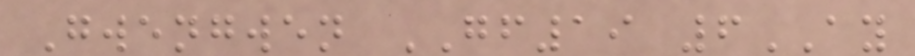Gwengwen GF19 6AY
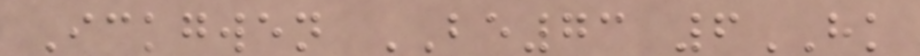Ickgwen BE73 6HK
